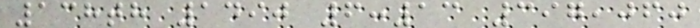138th 1490 6:13 397,060
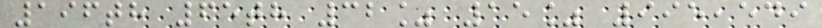196th 65th 32% 15% 995,549
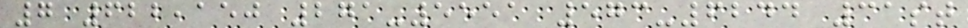7 622,150 271-5551 573-6244 31st
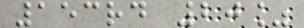153rd 20%
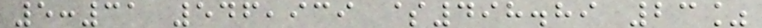5:31 546,939 $498.89 23%
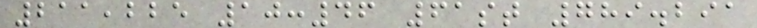211,225 10:46 61st 789.291
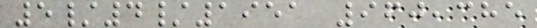5/4/1951 960,385
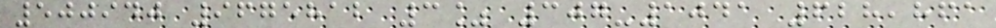500940 9675812 3% 307-1041 628,861
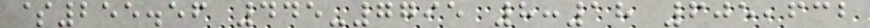$255.56 445-7795 8:18 605,632
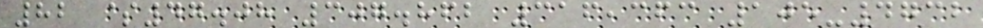82 $47.08 307.862 316,363 105-4732
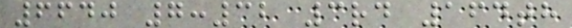6640 7:32 3rd 164th
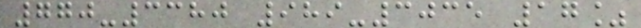770-3380 989-3035 17%
